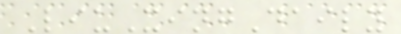LiuXingDaily
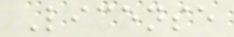License
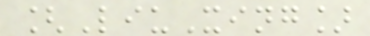[LiuXing]
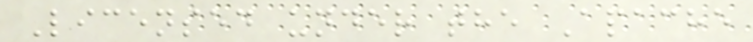Licensed under the Apache
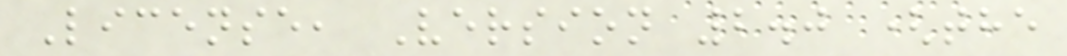License, Version 2.0 (the
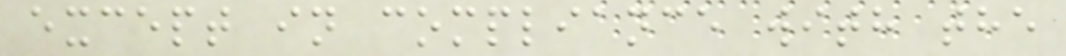except in compliance with the
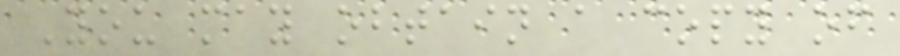You may obtain a copy of
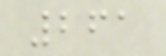261
